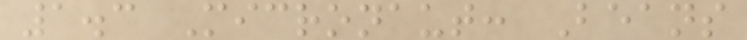1.3 Micronaut: Beans
